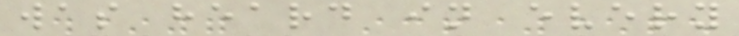was heard in every
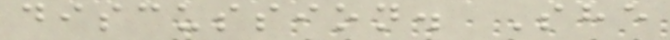discussion. She
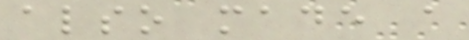also made a
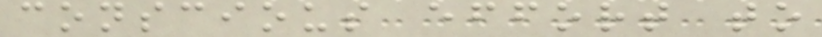conscious effort to
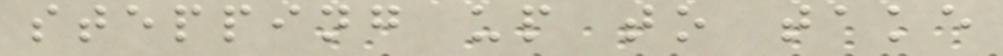stepping up to take
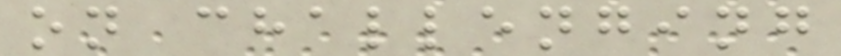on challenging
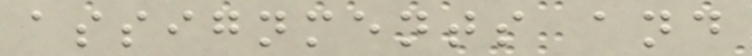assignments and
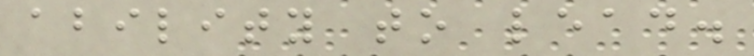ability to lead.
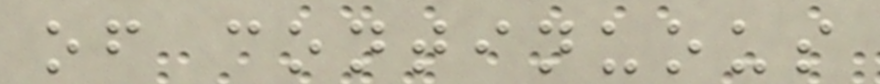of continuous
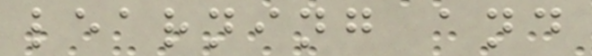learning and
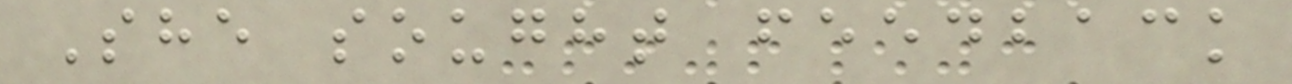She sought feedback
